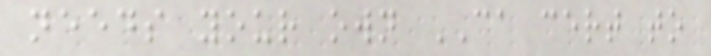needs your own CA cert to
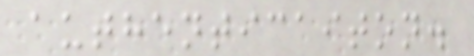authenticaiton.
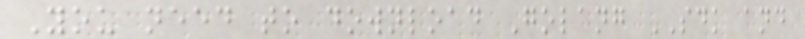You need to download Golang SDK and
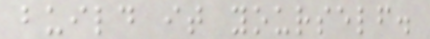build it yourself.
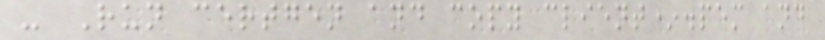- Run certgen and copy client*.pem and
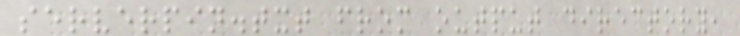serverpin.txt from output directory,
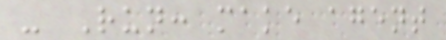- Run: make agent
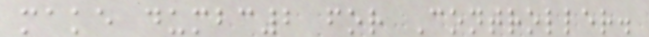make dumbc2 for Controller.
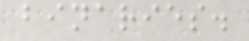binaries.
